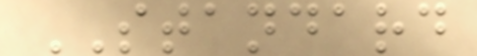STANDARD
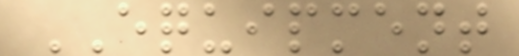EQUIPMENT
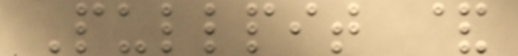Pullpit &
